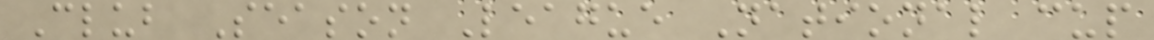Club Season League National cup
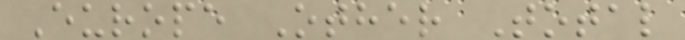Europe Other Total
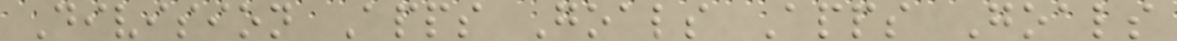Division Apps Goals Apps Goals
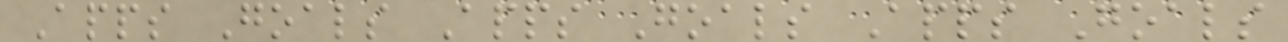Apps Goals Apps Goals Apps Goals
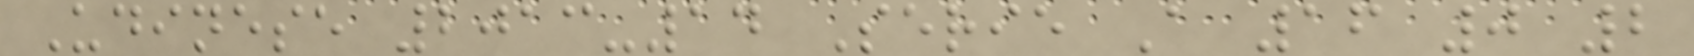Udinese 2013-14 Serie A 16 0 2
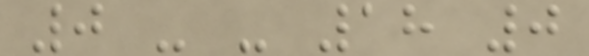0 - - 18 0
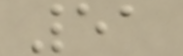51
